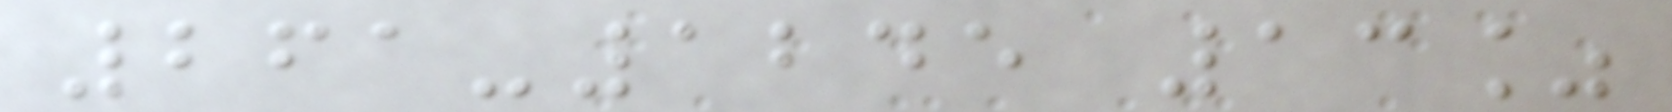261-1245 13%
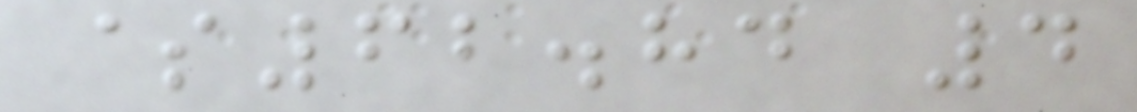$62.84 4
